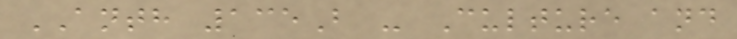ANTH 135B - Culture and
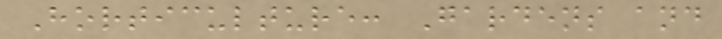Horticulture: Gardens and
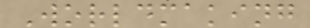Worldmaking
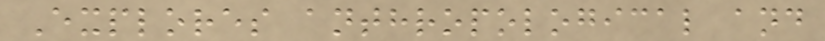Explores anthropological and
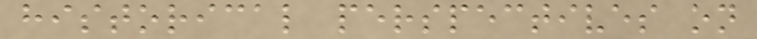historical perspectives on
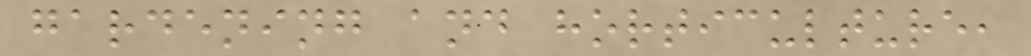gardening and horticulture,
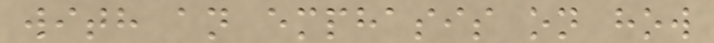with an emphasis on how
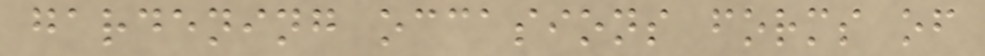gardening occasions forms of
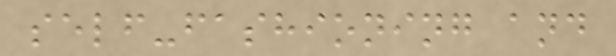self-fashioning and
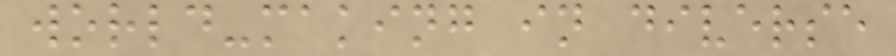world-making in diverse
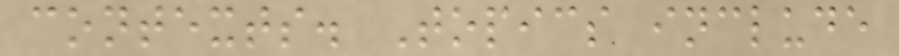contexts. Topics include
